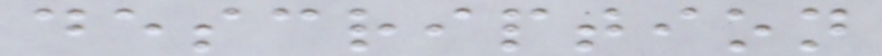description
